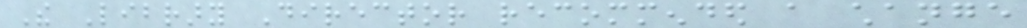The Library Director recommended a change
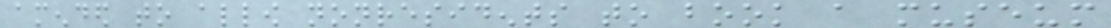amended to allow nonresidents to book a museum
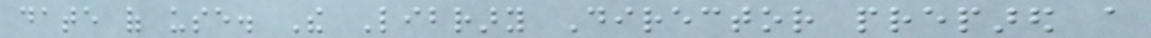date of use. The Library Director prepared a
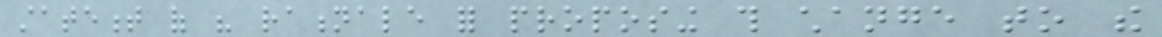statement of his rationale for proposing this change to the
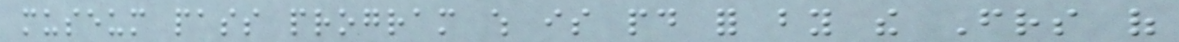museum pass program which is paid for by the Friends of
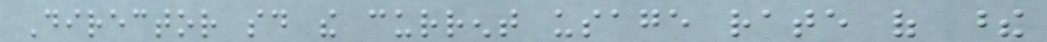Director said the current usage rate of these
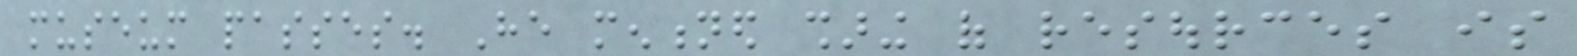museum passes. He mentioned sharing of resources is
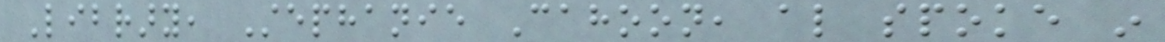Library, Stephanie Cahoon, also spoke in
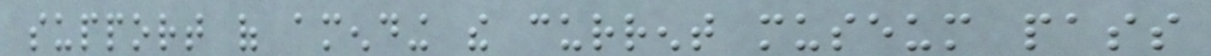support of amending the current museum pass
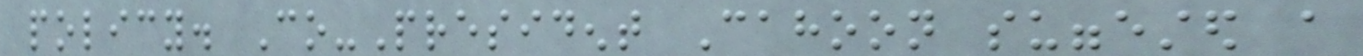policy. Co-President Cahoon suggested a
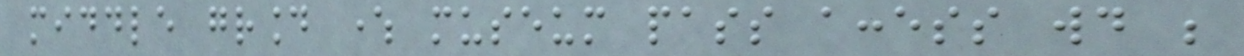middle ground where museum pass access would be
